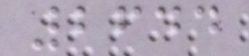2644
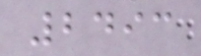2493
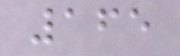165
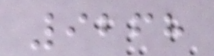9268
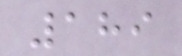189
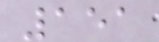151
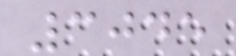3045
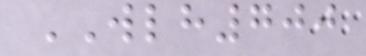WLH700
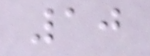10
